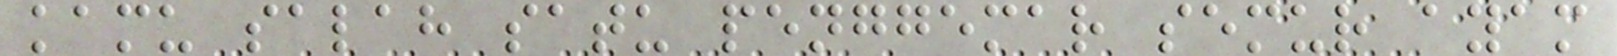kamu salah satu penggemar semur ayam
